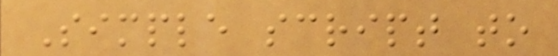Simple script to
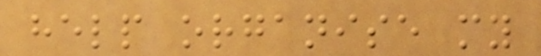help organise my
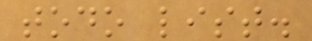todo list.
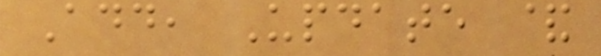Add, Update &
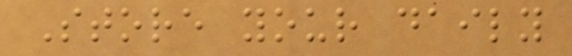Store your daily
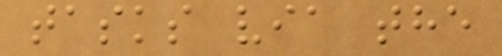tasks via the
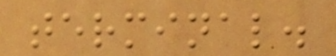terminal.
